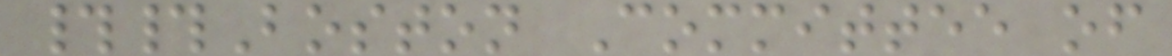##Boston Committee of
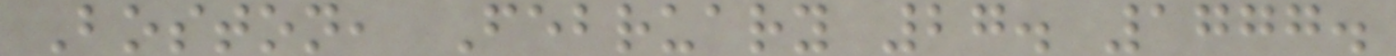Boston, February 27. 1777.
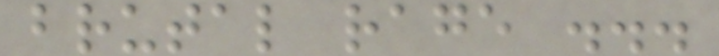brutal rage ...
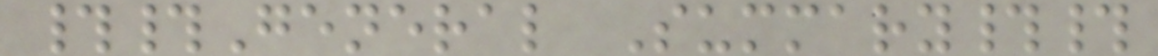##General Summary##
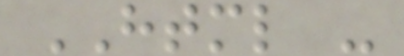HTML -
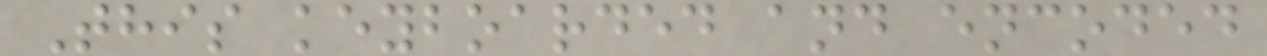This keyboarded and encoded
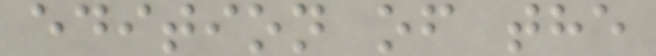edition of the
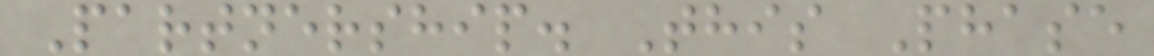Partnership. This Phase
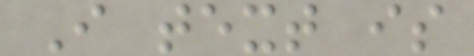I text is
